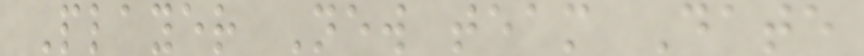Player New team Date
